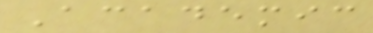Academic
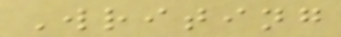Writing
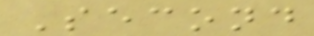Second
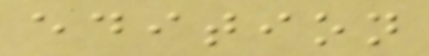edition
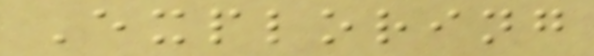Exploring
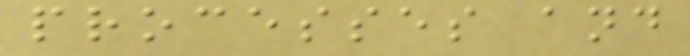processes and
